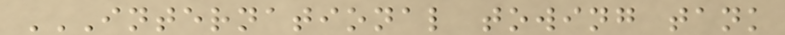INTERNATIONAL TOWING TANK
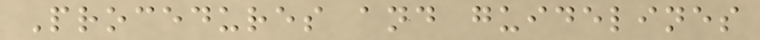Procedures and guidelines
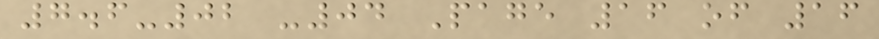7.6-02 -04 Page 16 of 16
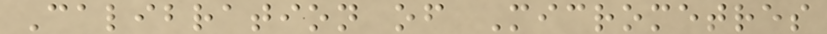Calibration of Micrometres
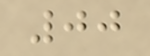00
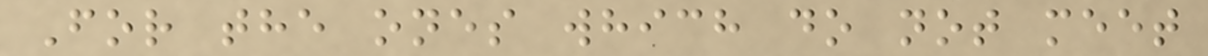For the ones which do not meet
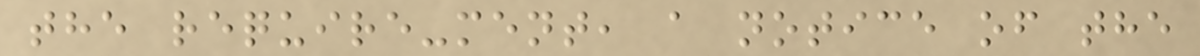the require-ment, a notice of the
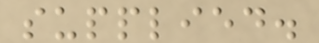supplied.
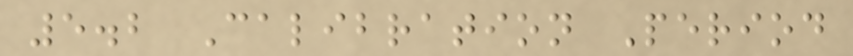5.2 Calibration Period
